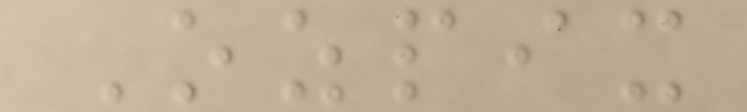Ozpix
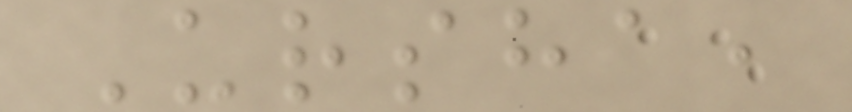Ursha,
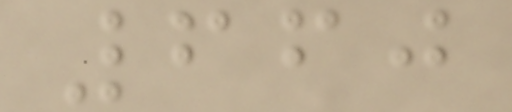660
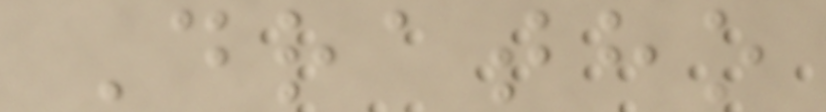Dratho
